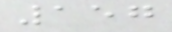157
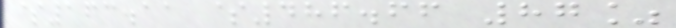$163.11 $486.66 87%
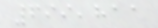699,811
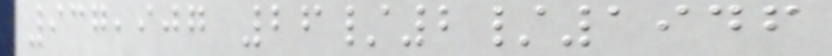937,907 26/2/1946
